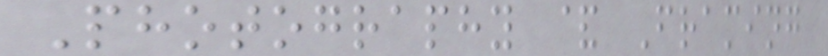Photography & Framing
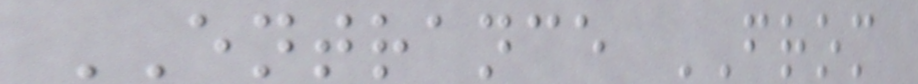ENTRANCE FROM
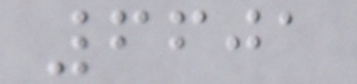6601
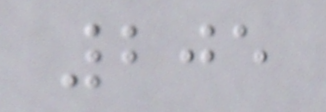205
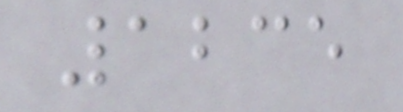1235
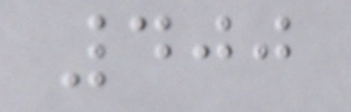400
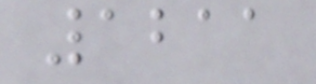1211
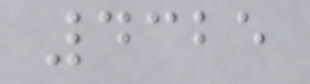4325
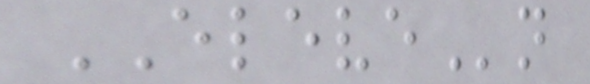ELEVEn
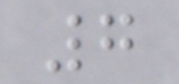7
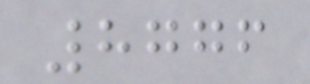8776
